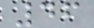46
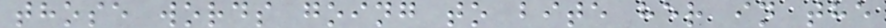those words going to bite her in the
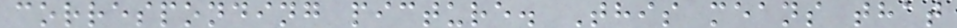corresponding picture. This means that
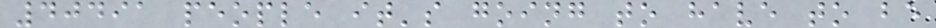40491 people it's going to have to be
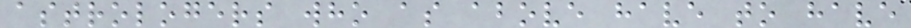astrologers who as above have to have
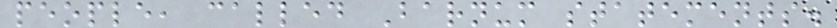people, called Barnum statements.
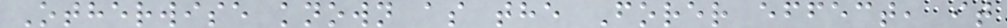Otherwise known as the Forer effect, it
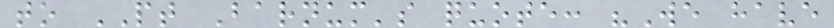to PT Barnum's quote: "We have
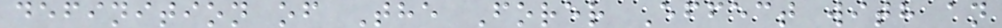definition of The Forer Effect with an
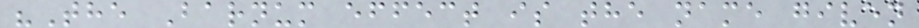"The Barnum effect is the name given
